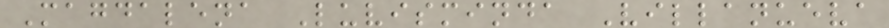Magdalena Luvisminda Villanueva
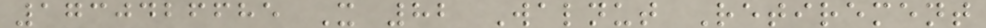1730426685 X 82 Walnut Retirement
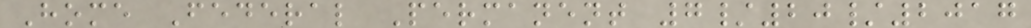Home Federal Permanent 7/20/2017
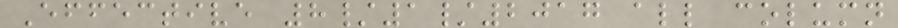Effective 8/1/2017 all column
